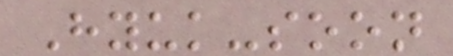Hyuk-soon
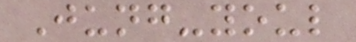Jung-youl
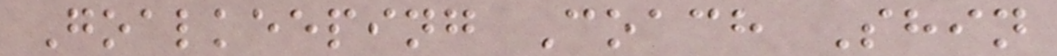Goalkeeping Coach Shin
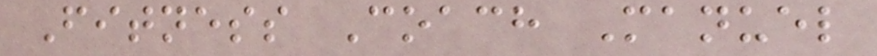Fitness Coach Manuel
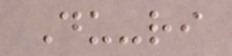Du-ri
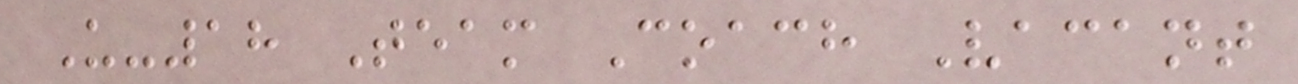U-18 Team Coach Vacant
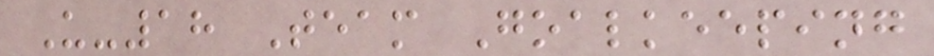U-18 Team Goalkeeping
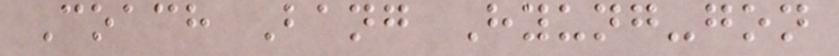Coach Bang Hyung-gon
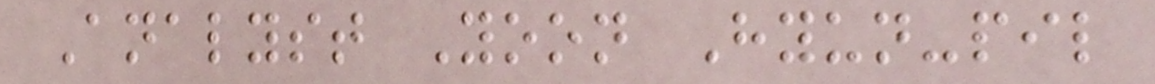Analyst Yoon Hyun-pil
